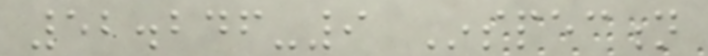52.246-9 Inspection
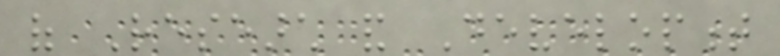of Research and Development
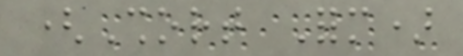(Short Form)
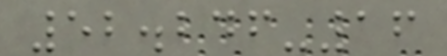52.246-16
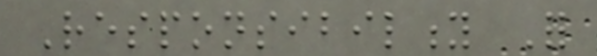Responsibility For
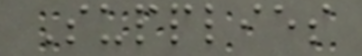Supplies
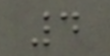4
